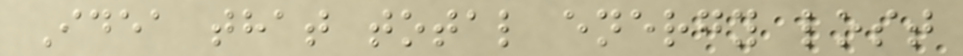Idea that total energy lost
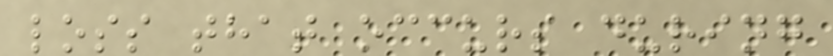loss that occurs during
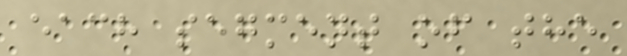each segment of the
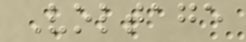Voltage
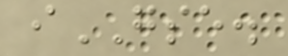iGSE.
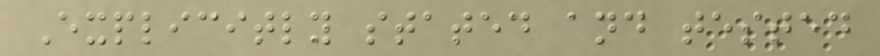Explicitly stated and tested
